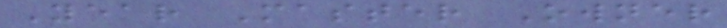Year Master Owner
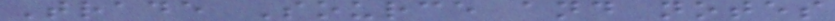Trade Source and notes
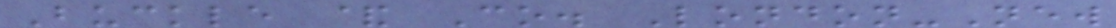Buckle & Co. London-New
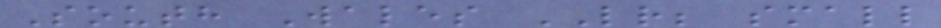South Wales LR; small
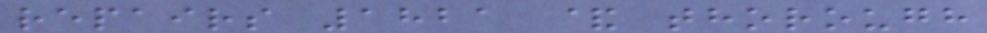repairs 1821 & thorough
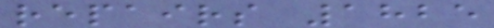repairs 1825
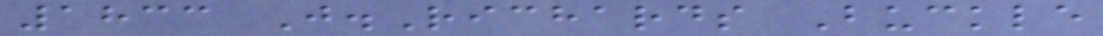1833 J.Richards Buckle
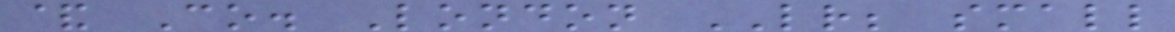& Co. London LR; small
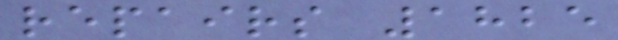repairs 1825
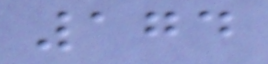174
